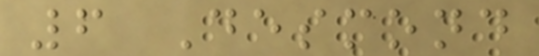6 Desmond
